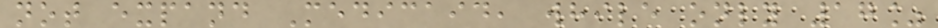not expand Medicaid, while only 17%
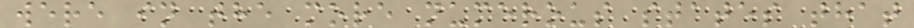were in the more numerous states that
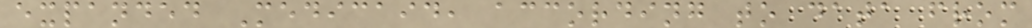expanded Medicaid, according to data from
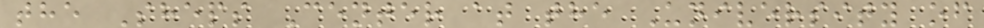the Sheps Center at the University of
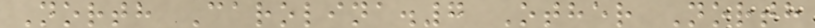North Carolina.7 Other North
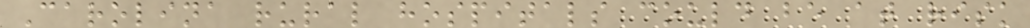Carolina rural hospitals could be at risk
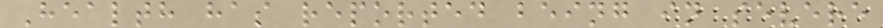Health has reported being in severe
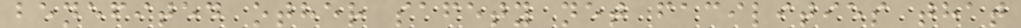benefited other safety net facilities that
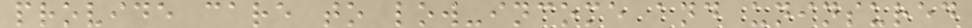provide care to low-income and uninsured
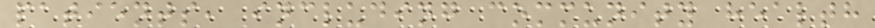patients, including community health
